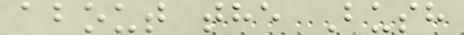about the Bush
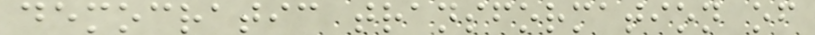democratic transformation of
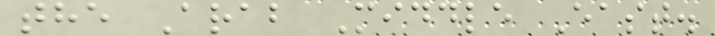the Arab Middle East.
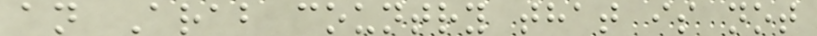an Arab country that is not
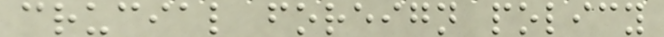crucial foreign policy
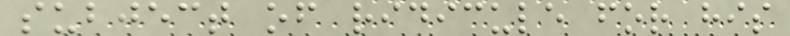subject of ridicule for his
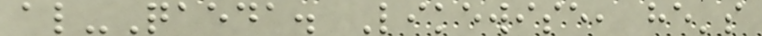al-Qaeda. Likewise, he's
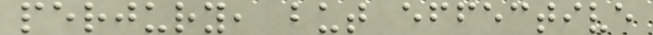perjury, but effective
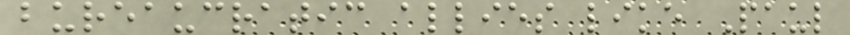bureaucratic allies like Paul
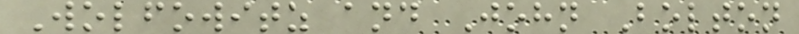Wolfowitz and John Bolton
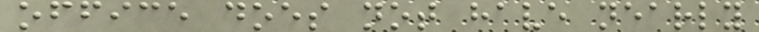office does not have nearly
